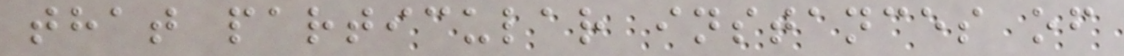that particular instances of
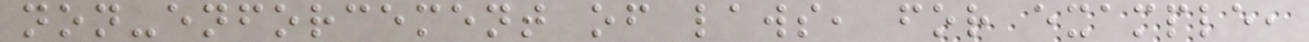non-enforcement of laws, for example,
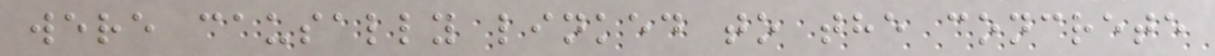were causally linked to the concrete
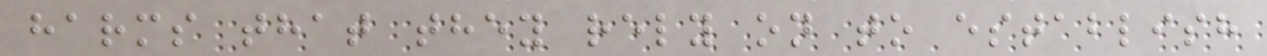harms that they rely on to establish
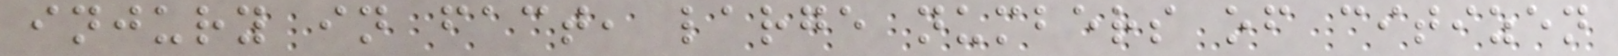injury in fact, large numbers of citizen
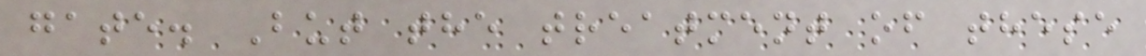gate. But the treatment of these
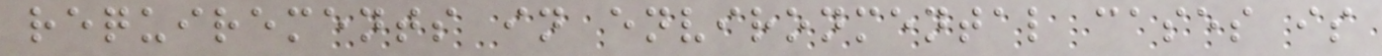requirements in environmental cases is
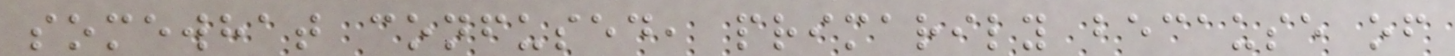somewhat confused, primarily because of
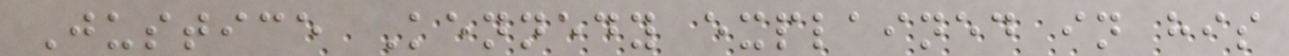Justice Kennedy explained in his
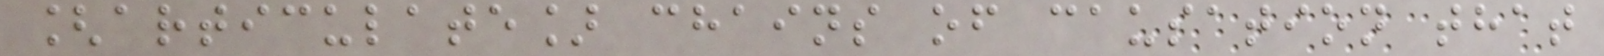[articulate] chains of causation that
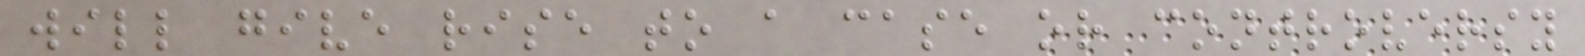will give rise to a case or controversy
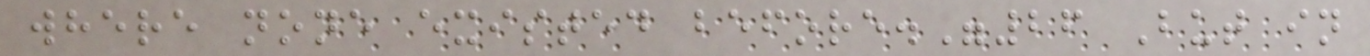where none existed before."26 But in
